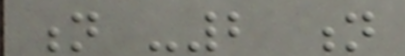n -2 n
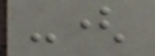-(
